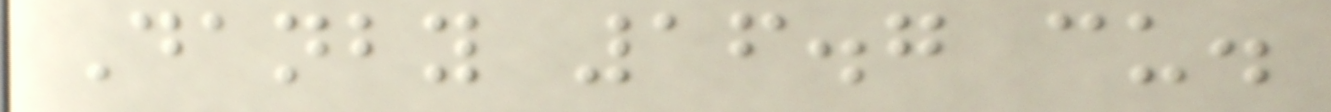Danby 16.7 cu.
